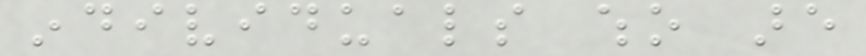individuals who are
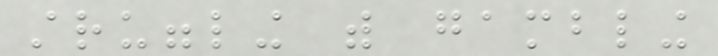struggling with gambling
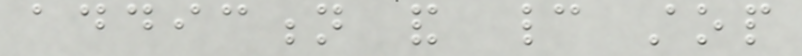addiction and cannot stop
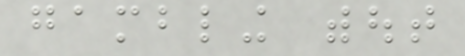gambling without
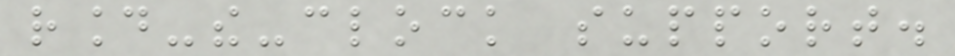round-the-clock support.
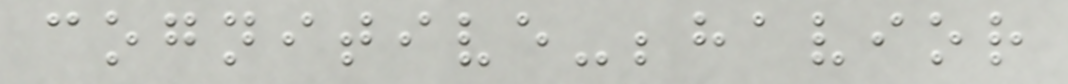cognitive-behavior
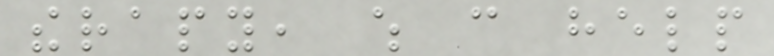therapy, which can help
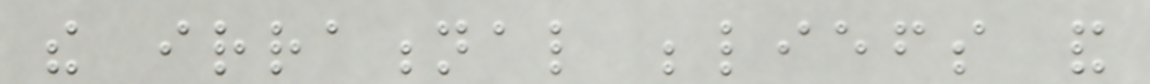the irrational beliefs and
